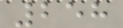258
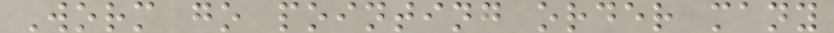Worm go pointing order many
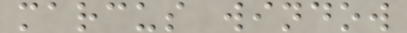marcus window
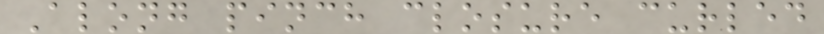Along pinch closure curled
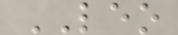LEO
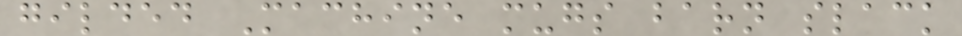gilded Machine mugs barn slack
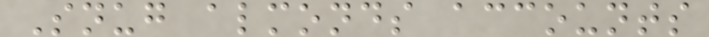Snug almonds accounts
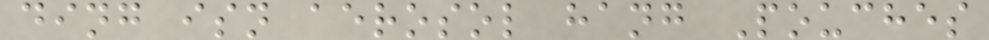ding isn aerosol hang Pouches
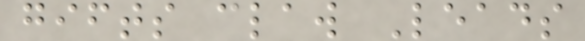gifts claw Leads
